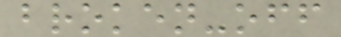broken-off
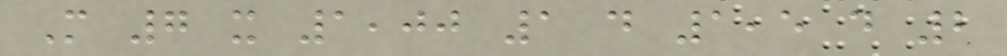M 7 x 1,00 1 d 1,5 d 2
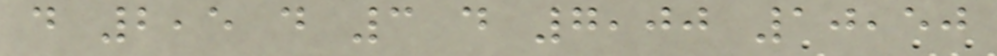d 2,5 d 3 d 7,00 10,50
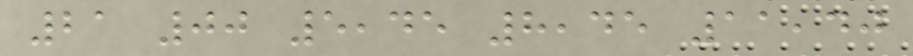21 00 5,45 8,45 11,40
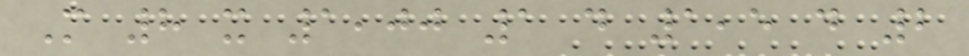M 8 x 1,00 1 d 1,5 d 2
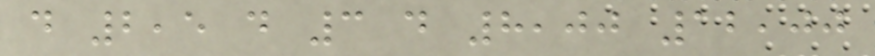d 2,5 d 3 d 8,00 12,00
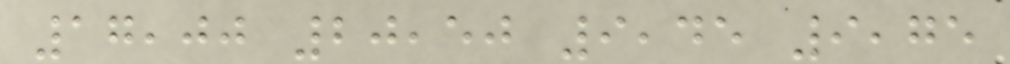17,00 20,50 9,45 9,75
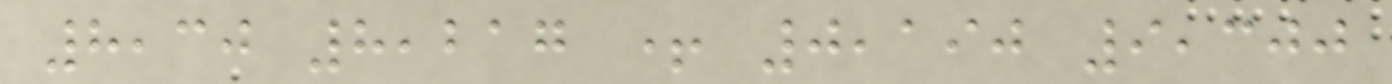8,30 8,217 + 0,190 9,300
